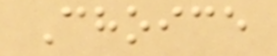Choice
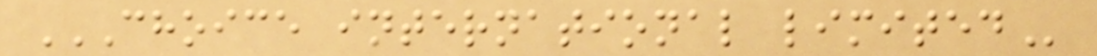CHOICE INTERNATIONAL LIMITED
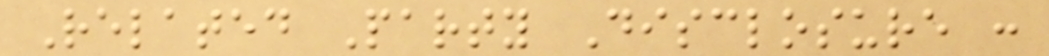Related Party Disclosure :
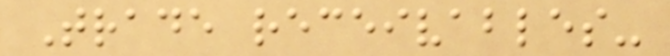Trade receivables-
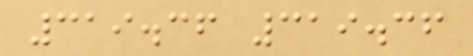319.36 319.36
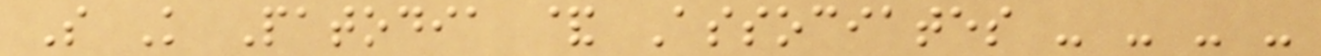S K Patodia & Associates - - - -
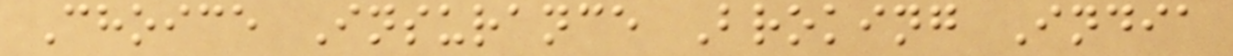Choice Insurance Broking India
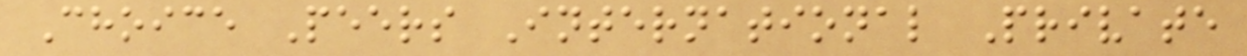Choice Peers International Private
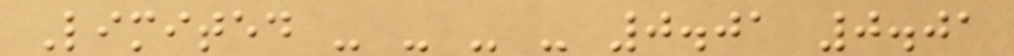Limited - - - - 0.01 0.01
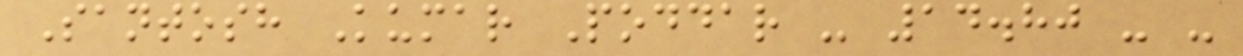Santosh Kumar Poddar - 14.80 - -
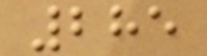285
